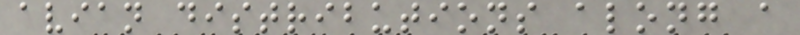avian distributions along a
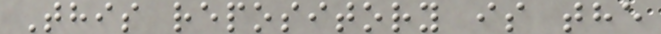This repository is the
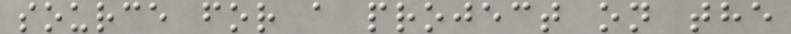source for a project on the
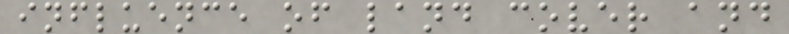influence of land cover and
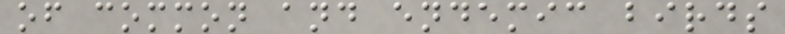of common and endemic birds
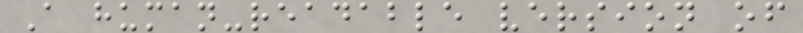A human-readable version of
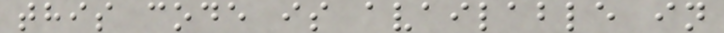this code is available in
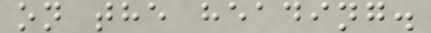on the heading.
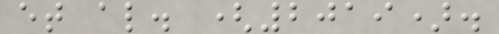et al. (2019).
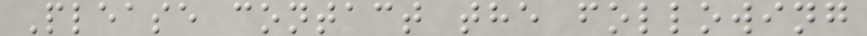Please contact the following
